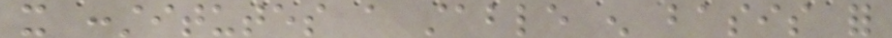it constitutes a stable enough basis for
